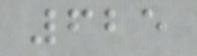625
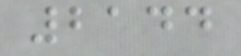2144
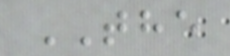THE
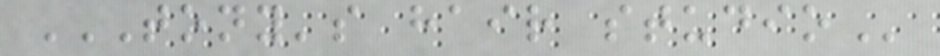TONY'S HAIR STUDIO
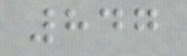847
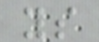ys
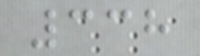338
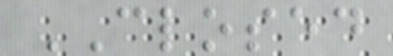CLOSED
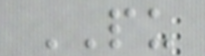PU
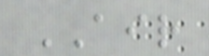AIR
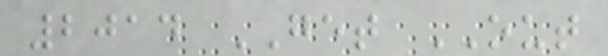2014 GET OUT
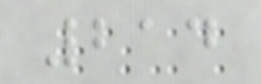214
